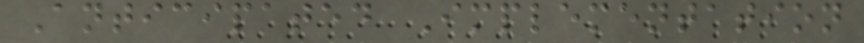Anticipated Implementation
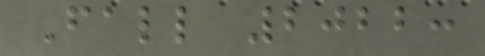Fall 2022:
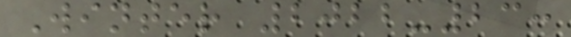Winter 2022-23:
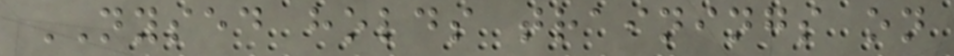NYSED holds trainings on
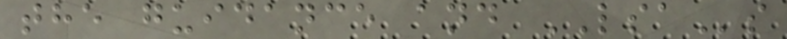the guidance and LSAs
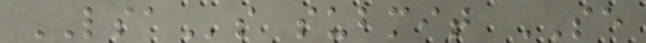LSAs submit SE
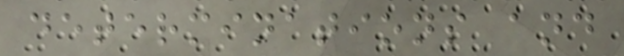determinations and
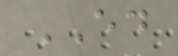ED
